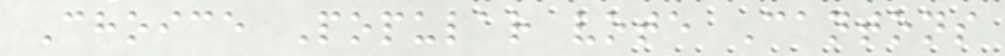Choice Popular vote Cantons
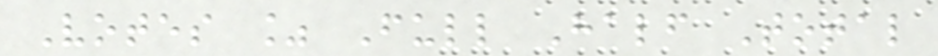Votes % Full Half Total
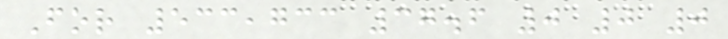For 533,733 37.6 0 0 0
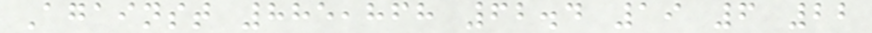Against 885,868 62.4 19 6 22
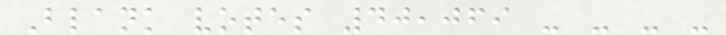Blank votes 40,069 - - - -
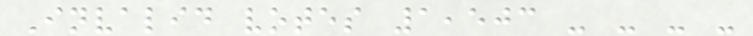Invalid votes 1,503 - - - -
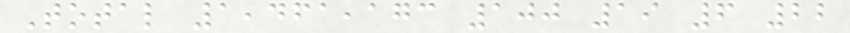Total 1,461,173 100 19 6 22
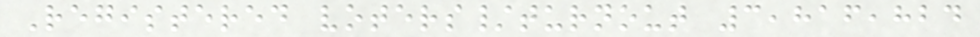Registered voters/turnout 3,816,824
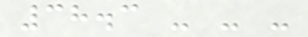38.3 - - -
